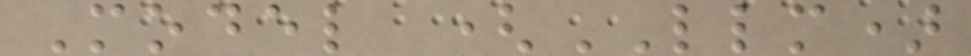Model (LLM)
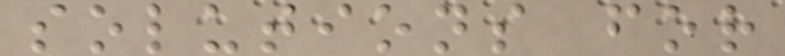solutions for
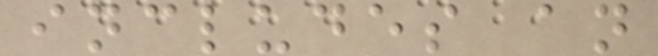includes an
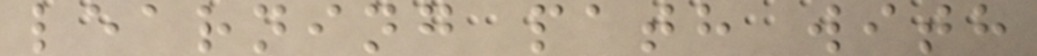learning path with
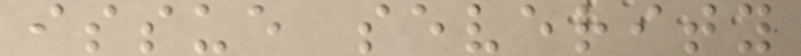issue severity
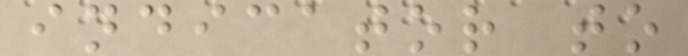indicator to
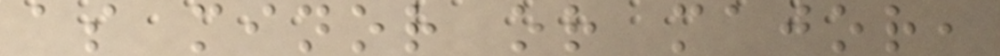as minor or major,
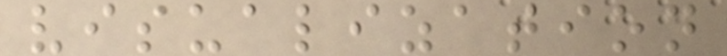visualization
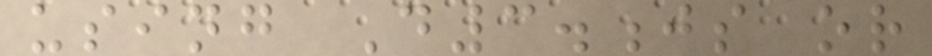using D3.js or
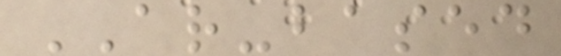AR-based
